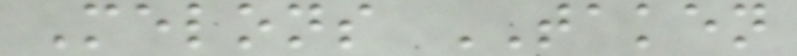Melons TAKEN
